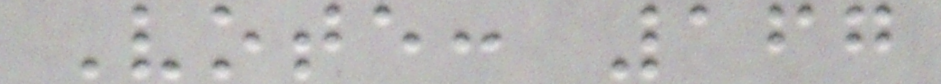Vote: 167
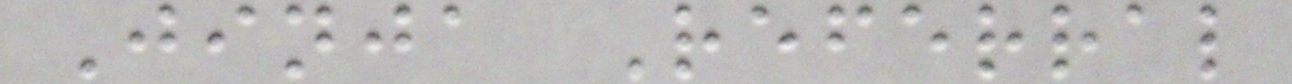Jinja Referral
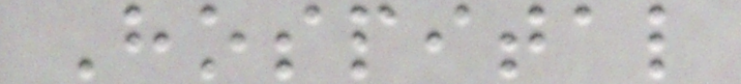Hospital
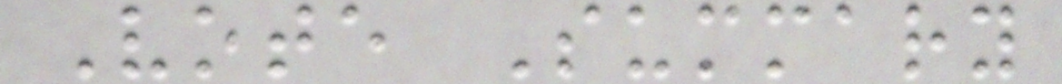Vote Summary
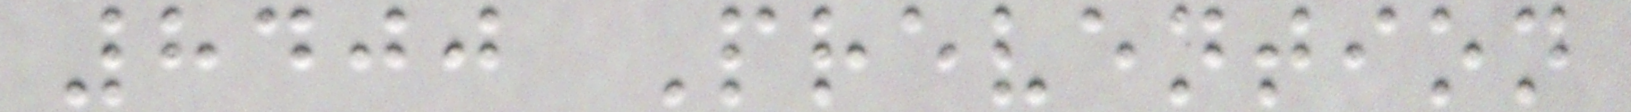8400 Prevention
